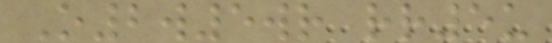O2w5wr rr5u
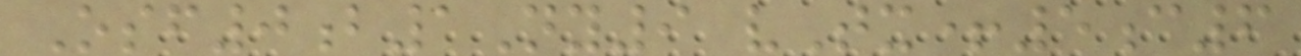Osf0b1Ny9 vTx+5c6
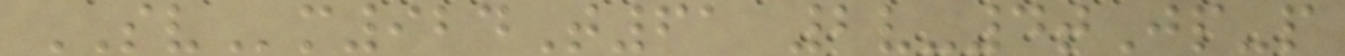SVm924T61 2v-4tJp-p
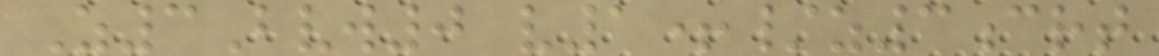Z3Bvw0 v1+/z3crt
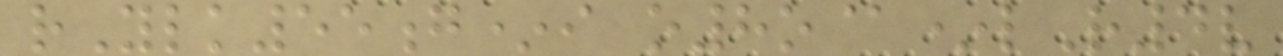rYlk55g*i o8o@*lR4v
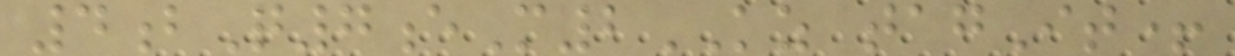4bQ7eM2KZ tagIt+
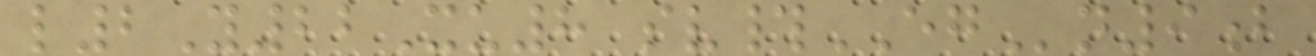l2Y22Xu8 sv#EGn9b
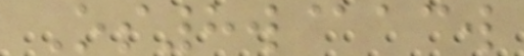Os8w@acw
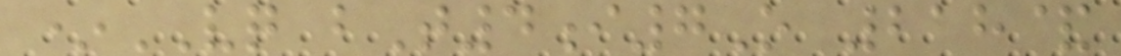*VQ bT4i7O 218&
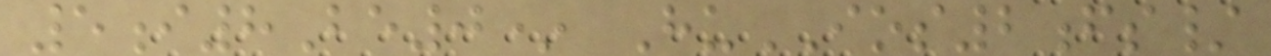5i8Be0* HuIOS2fs/
